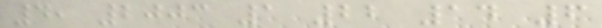4, 2003 1 22 14 6
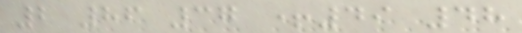2 86 37 +49 48
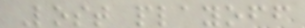Lost playoff
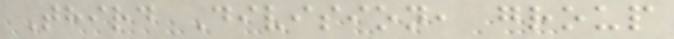Third Division, group
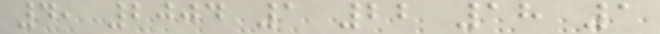4, 2004 1 22 18 1
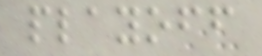playoff
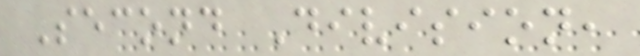Second Division,
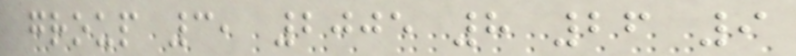group 3, 2005 8 26 9
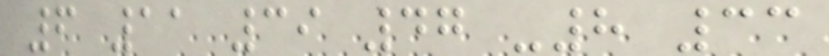6 11 39 47 -8 33
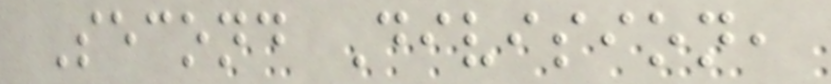Second Division,
